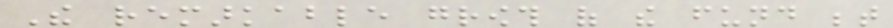The remarkable growth of the fund between
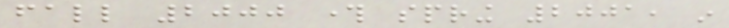fall 2000 through spring 2001, in
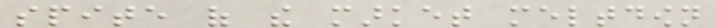spite of the market meltdown
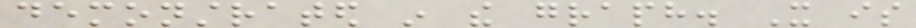demonstrated in the graph. It is
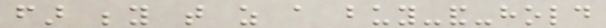far beyond that as a buy-and-hold
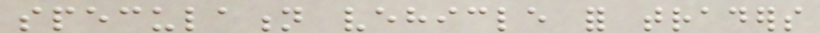speculation vehicle for traders
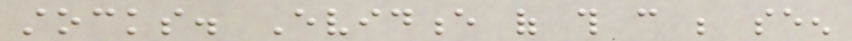stocks. Evidence of this can be seen
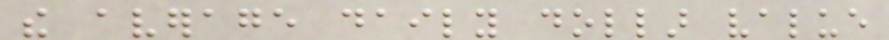the average daily dollar value
